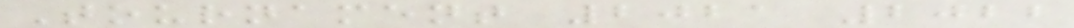Tournament 2021 2022
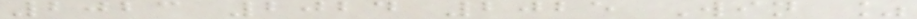2023 2024 2025 Win %
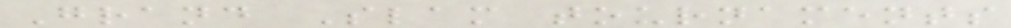Grand Slam tournaments
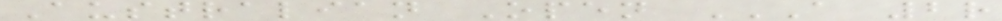Australian Open A 2R
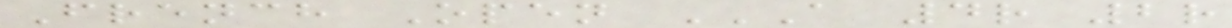French Open A 4R 2R
